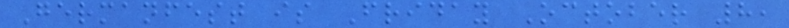Germanfest is Friday October 8,
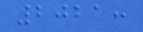2021:
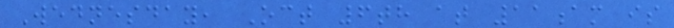Wednesday, Oct 6th at 11am is
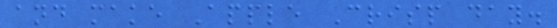and make Apple Crisp day.
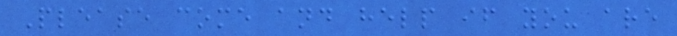Please come and help if you are
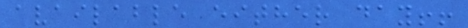available either day!!
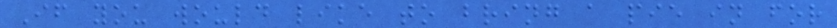If you would like to bring a pie in for
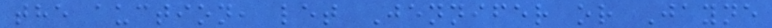the auction, let Jennifer or Jayne
